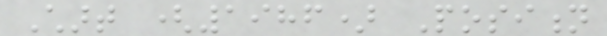Chart (1986) Position
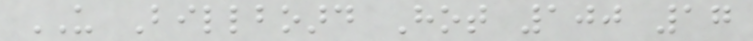US Billboard Hot 100 17
